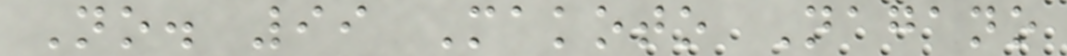No. 99 Makoto Nagano
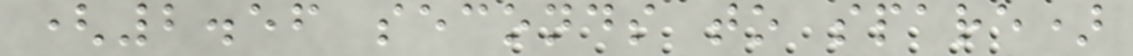(2.56 seconds to spare)
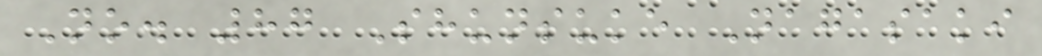No. 87 Shunsuke Nagasaki
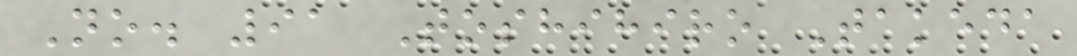No. 91 Toshihiro Takeda
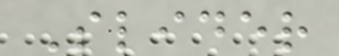Slider
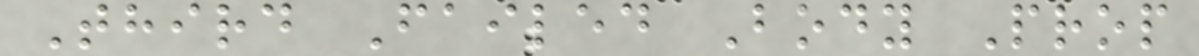Third Failed Body Prop
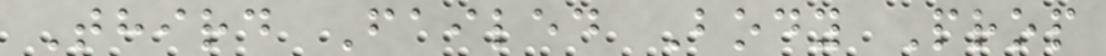Third Failed Body Prop
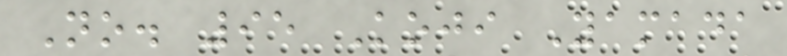No. 95 Koji Yamada
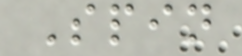Spin
